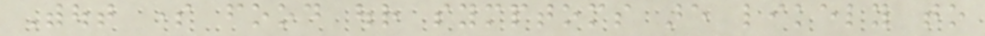Without some food our symptoms are likely to
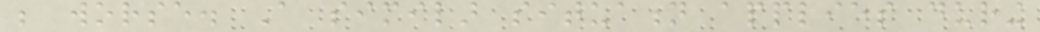be worse. A similar situation applies during
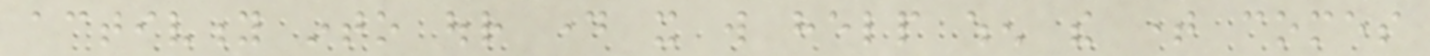activity into our day it will help when the time comes
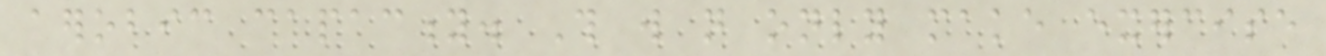aerobic capacity. This will not only make exercise
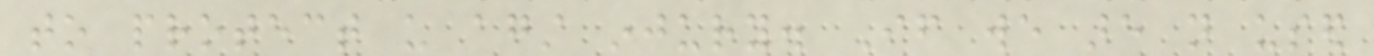to protect us against injury. If we are not used
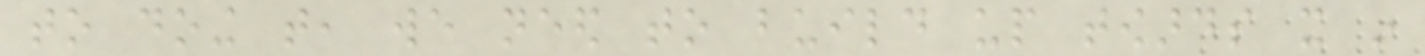to doing that, we need to build up towards it in
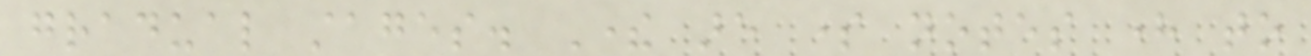gradual stages. There are some notes here to
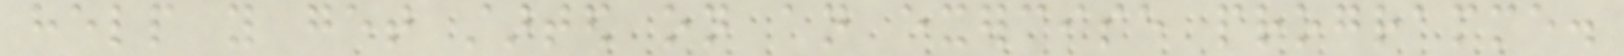help you get started on an exercise programme.
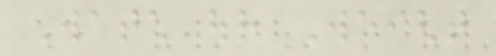Watch our Weight
